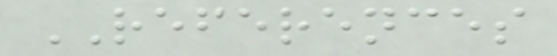REFERENCES
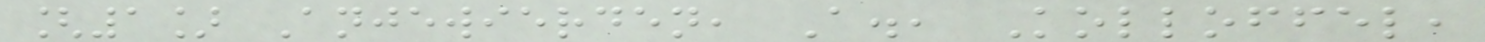[1] Anjewierden, A., Kolloffel,
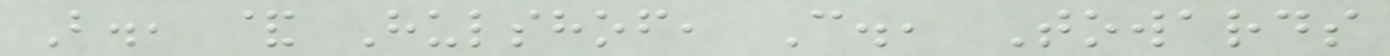B., & Hulshof, C., Towards
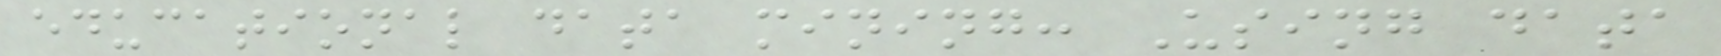educational data mining: Using data
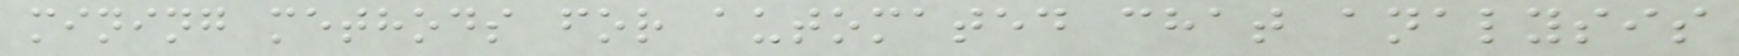mining methods for automated chat analysis
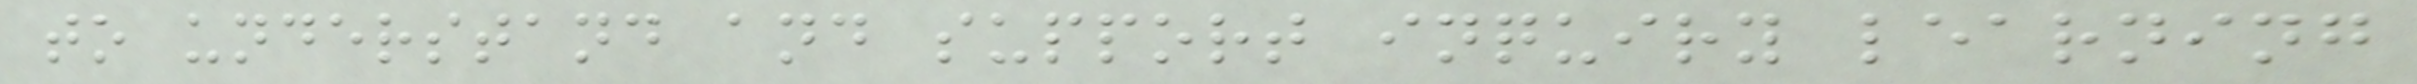to understand and support inquiry learning
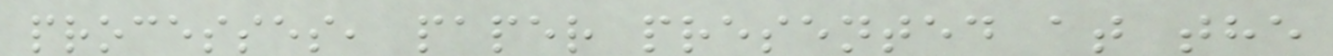processes, paper presented at the
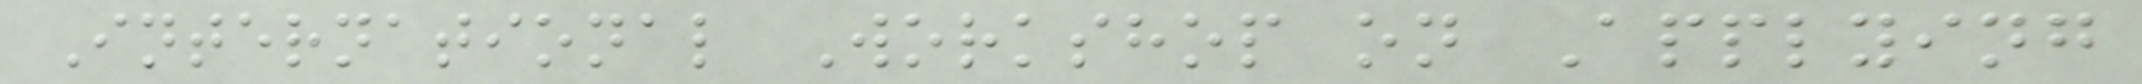International Workshop on Applying
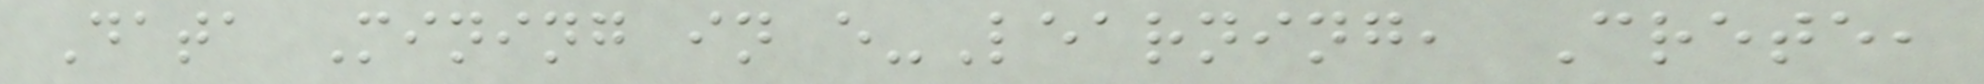Data Mining in e-Learning, Crete,
